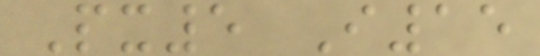Px5 I15
